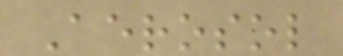Aerosol
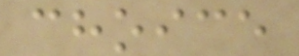choice
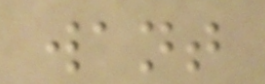want
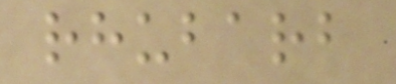rhubarb
